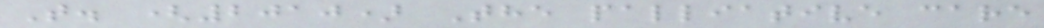T. (2010) The palliative care
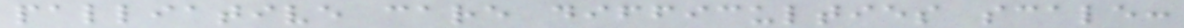palliative care difficulties scale:
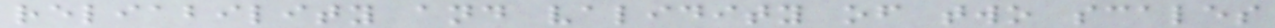reliability and validity of two scales
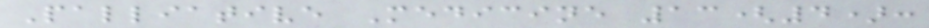Palliative Medicine 13(4):
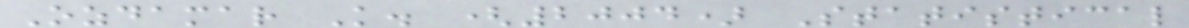Ozdamar K. (2004) Statistical
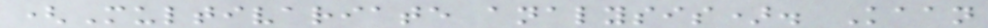(Multivariate analysis). Kaan
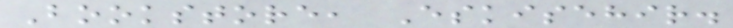Bookstore, Eskisehir.
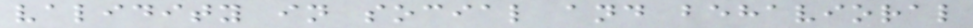validity in social and behavioral
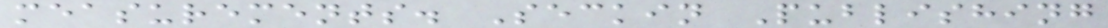measurements. Seckin Publishing
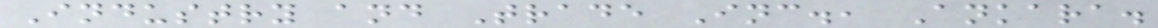Industry and Trade Inc., Ankara.
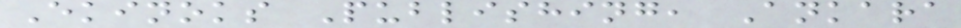Ekinoks Publishing, Ankara
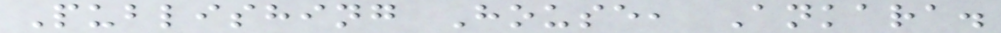Publishing House, Ankara.
